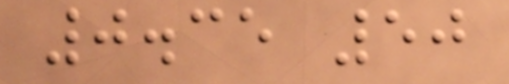0.35 50
